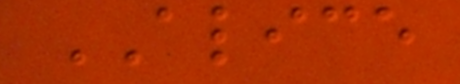ALICE
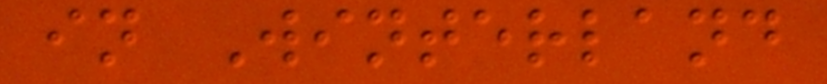in Winterland
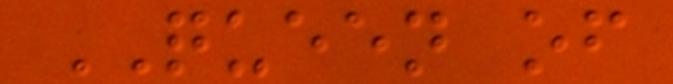QUEEN of
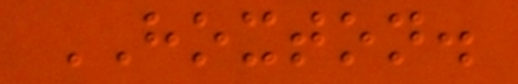HOXTON.
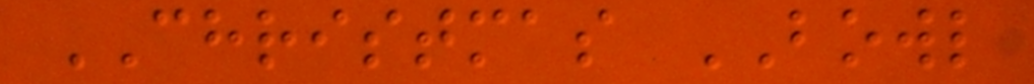CHRISTMAS BOWL
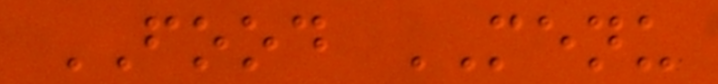FOOD MENU
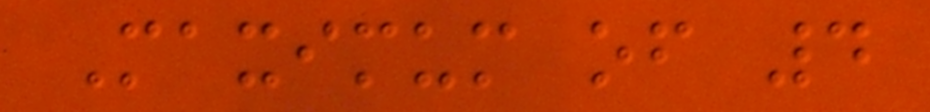Maximum of 4
